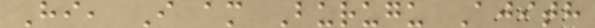Hi, I am Burugu Ajith
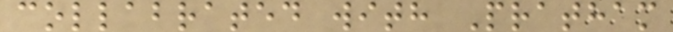collabrated with Pratham
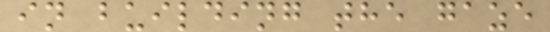in building the gaze
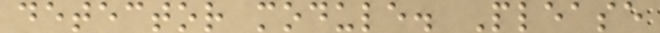detector module. Please
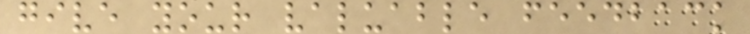give your valuable feedback
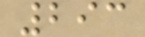293
